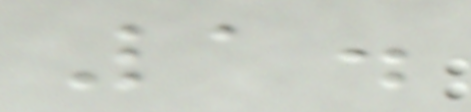1.
